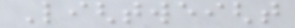Lightweight
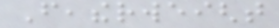Featherweight
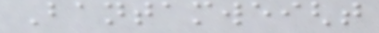Bantamweight
